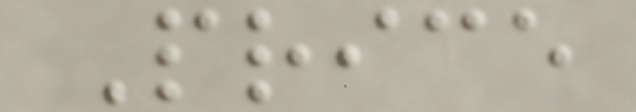Price
